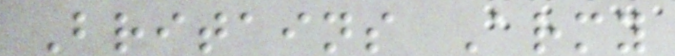Britains Army
